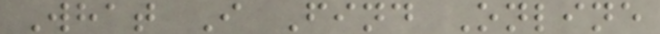What I Find Online
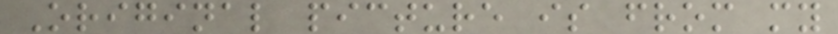Original picture is from my
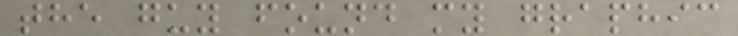the guy found my graphic
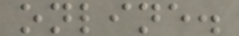online.
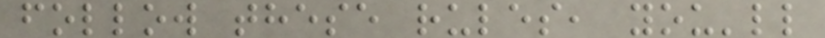follow these rules, you'll
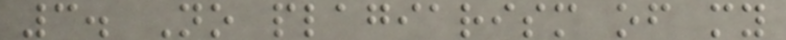3. No plagiarism of my
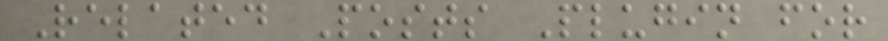Related Posts Plugin for
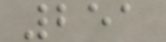251
